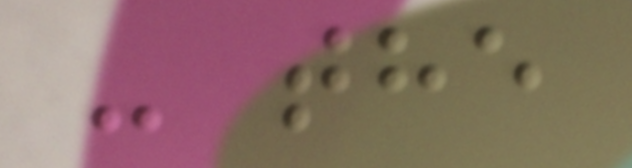- the
